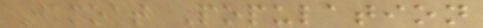Jamoat Population
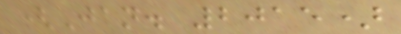(Jan. 2015)
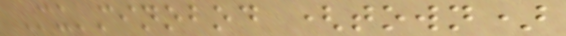Mu'minobod (town)
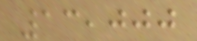13,000
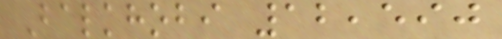Balkhobi 12,590
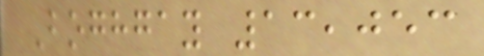Boghgay 13,053
